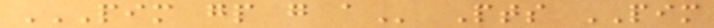PIM GP G A Pts PIM
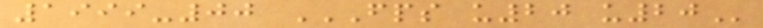1999-00 FPS U20 U20
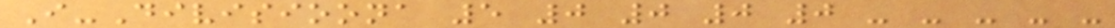I-Divisioona 5 0 0 0 0 - - - - -
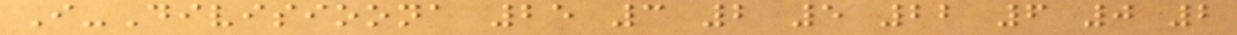I-Divisioona 25 3 2 5 22 6 0 2
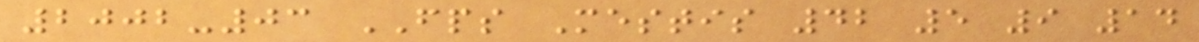2002-03 FPS Mestis 42 5 9 14
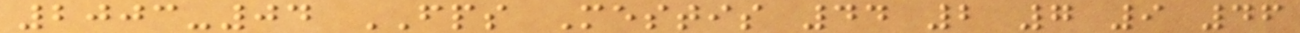2003-04 FPS Mestis 44 2 7 9 46
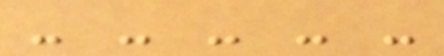- - - - -
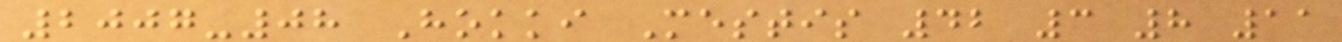2007-08 Hokki Mestis 42 3 8 11
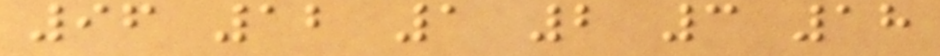96 12 1 2 3 18
